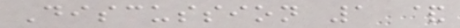Discussion 1 &
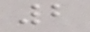2
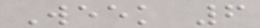Week 6
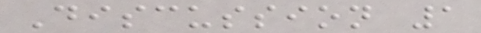Discussion 1
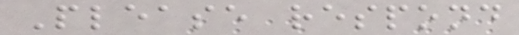Please respond
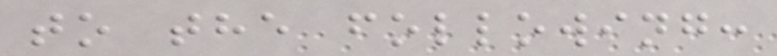to the following:
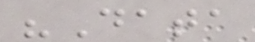"Data
